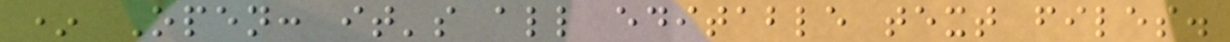* Open: it's all editable text files.
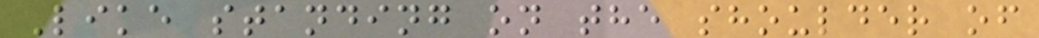Like standing on the shoulder of
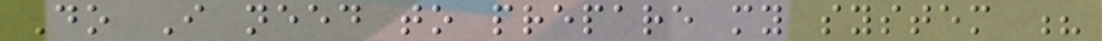Do I need to prepare my system ?
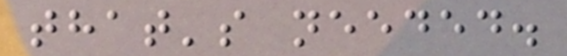that's needed.
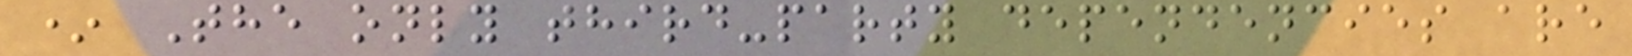* The only third-party dependencies are
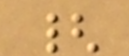{
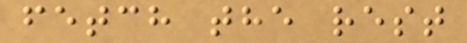fetch the rest
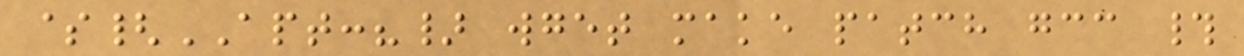${APT:?} wget make patch gcc #
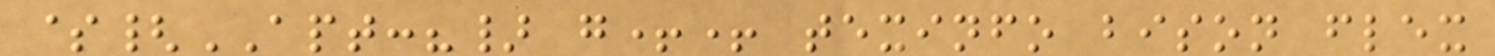${APT:?} g++ texinfo bison flex
